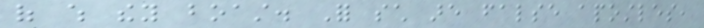of which they boast. For such are false apostles,
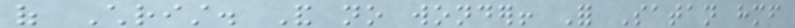of Christ. And no wonder! For Satan himself
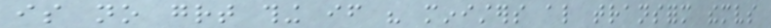is no great thing if his ministers also transform themselves
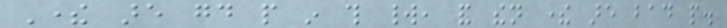There are good people in this world, and then there are bad people.
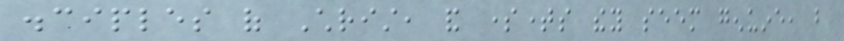disciples of Christ, and sometimes they seem genuine, but
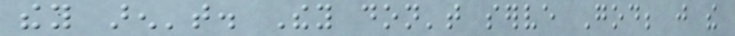they aren't. They don't serve God; just the
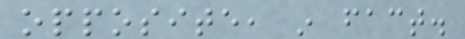opposite, in fact.
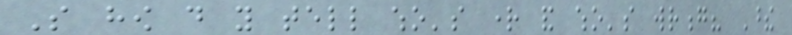So how do you tell who's right and who's wrong? These
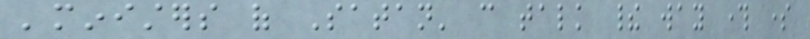'ministers of Satan' can talk their way through some
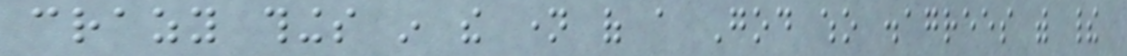crazy things in the name of a God who disagrees with their
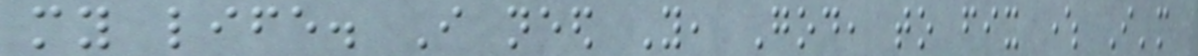my life. I need You, God, to fix where I'm
